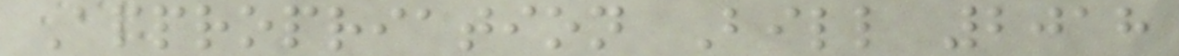Appropriation Bill 2018
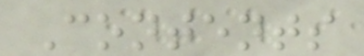Contents
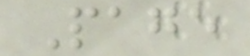Page
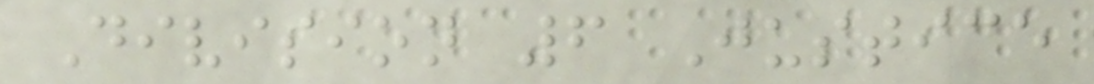Division 6 Justice
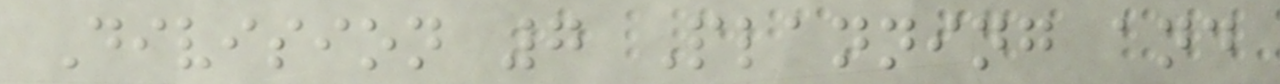Division 7 Planning and
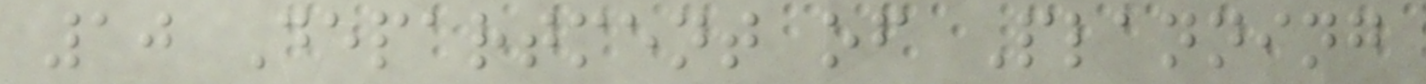10 Department of Planning
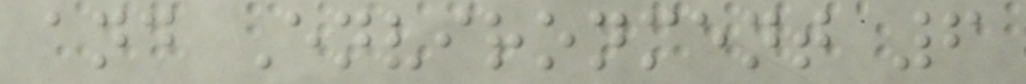and Environment 6
